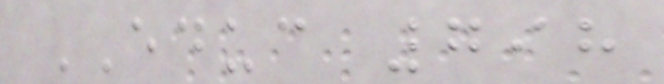EDUC 798
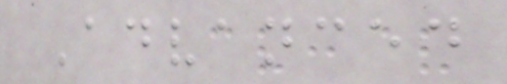Advanced
